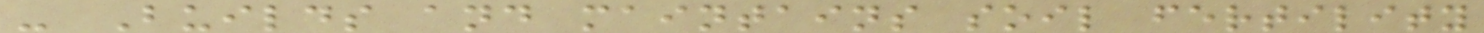- Builds and maintains soil fertility
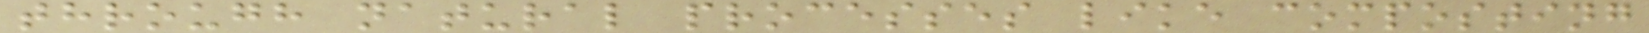through natural processes like composting
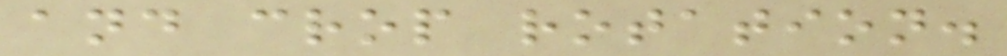and crop rotation.
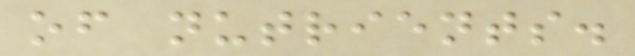of nutrients.
